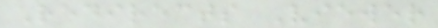Redirects Viewer
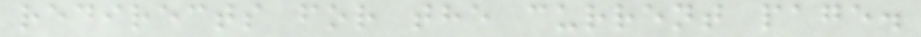redirects for the current page.
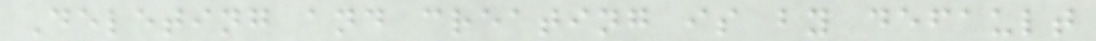Deleting and creating is by default
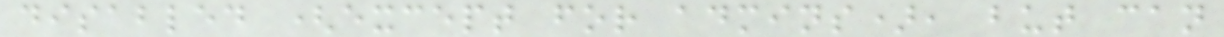disabled (except for admins), but can
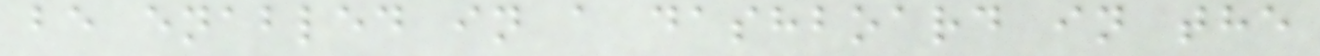be enabled in a dashboard in the
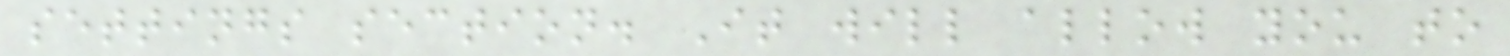settings section. It will allow you to
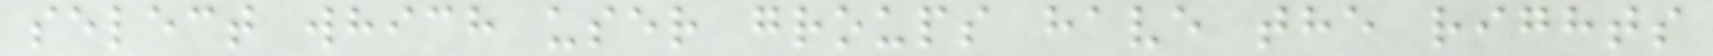select which user groups have the rights
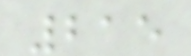215
